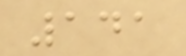141
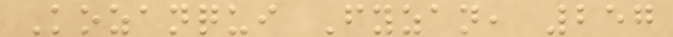Kozanqui Fyzan, 257
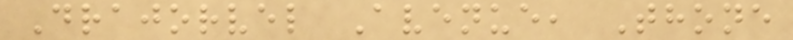Drajorvel Avenue, Thone
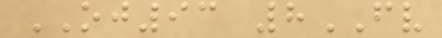OJ93 8FV
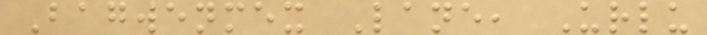Bagwenmex Lane, Urlu
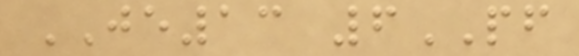JE13 6PF
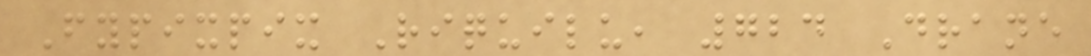Fypixpix Riquilu, 724 Drane
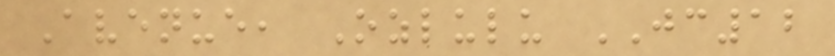Avenue, Ozlulu JC12
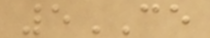5CE
